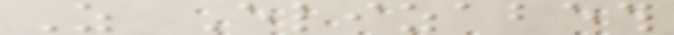As Elizabeth
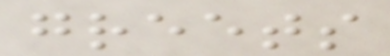greets
